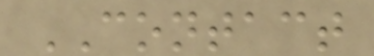CONTACT
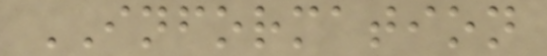INFORMATION
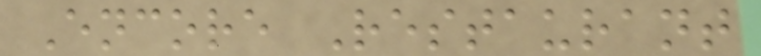Encore Restaurant
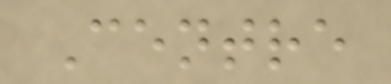Centre
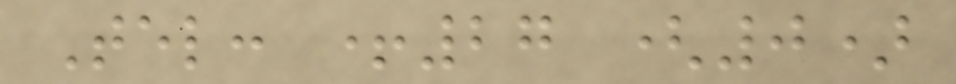Tel: +27 (0)
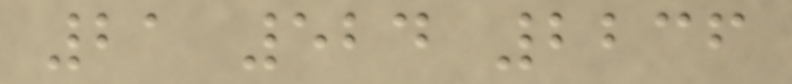21 524 2236
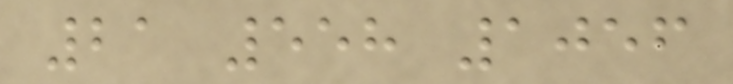21 558 1056
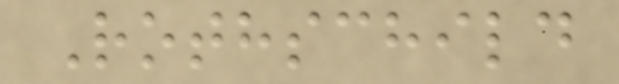Rothschild
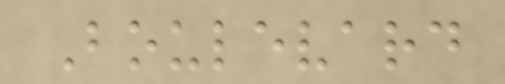Boulevard
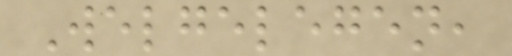Welgelegen,
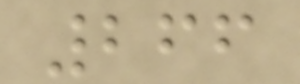266
